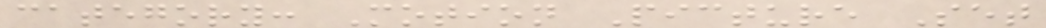category: Motion Picture Set
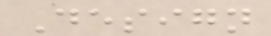Design
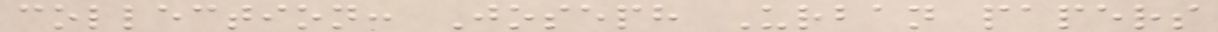collection: Joseph Urban papers
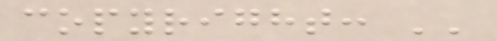copyright: ''
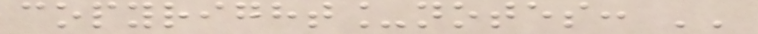copyright_notes: ''
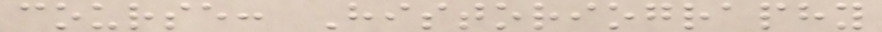course: Historiography
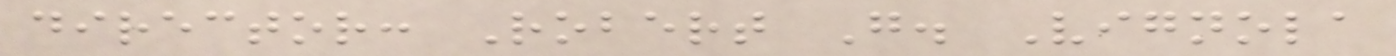director: Robert G. Vignola
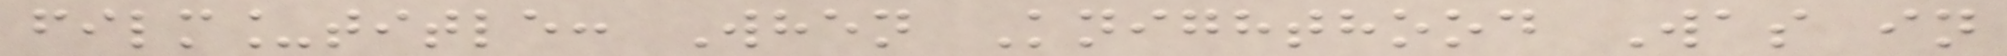film_title: When Knighthood Was in
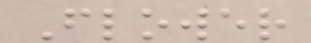Flower
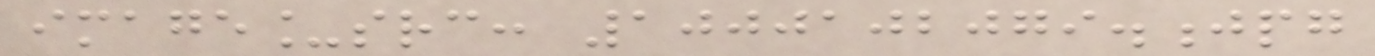image_src: 1000102079.jpg
